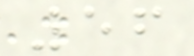56
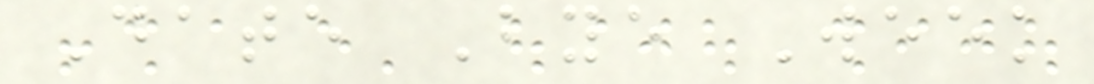Date Bye Week
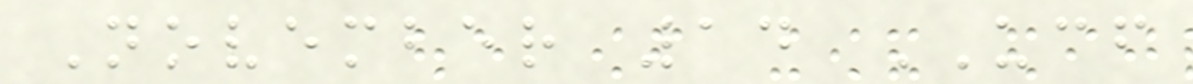November 14 UCF
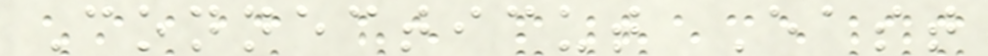Connecticut East
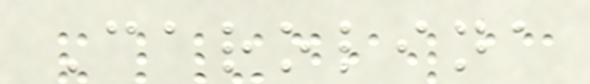Carolina
